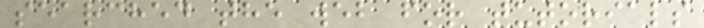searched the web for tutorials
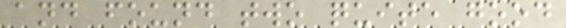and found two quite good
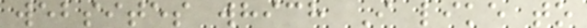websites which I like to
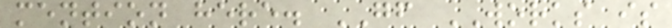mention here. GF WORKS is
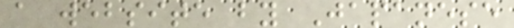a website by Japanese
